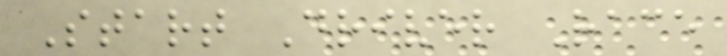Start Driver Race
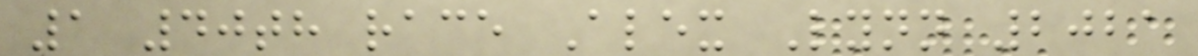1 40th race Alex Lynn 2021
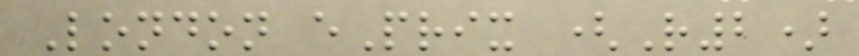London ePrix (R2)
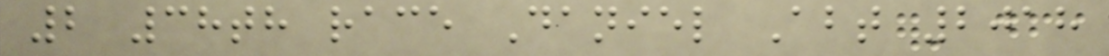2 38th race Daniel Abt 2018
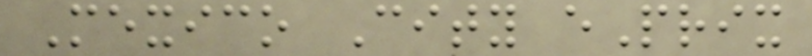Mexico City ePrix
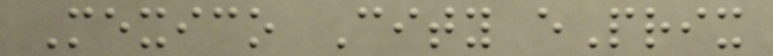Mexico City ePrix
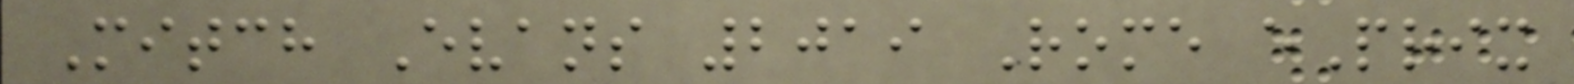Mitch Evans 2019 Rome ePrix
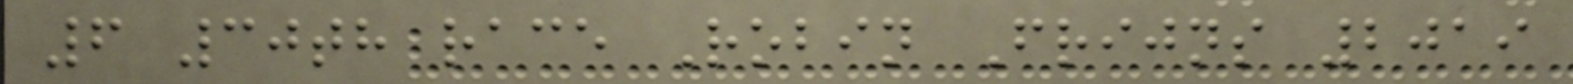6 30th race Robin Frijns 2019
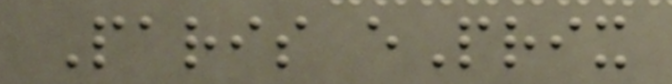Paris ePrix
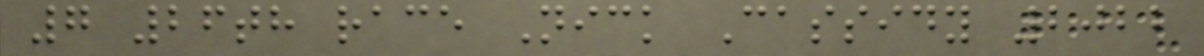7 26th race Nick Cassidy 2022
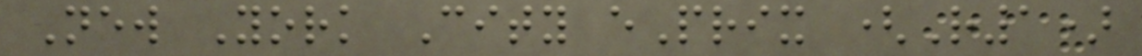New York City ePrix (R1)
